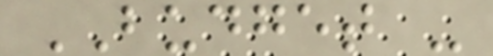BUDGET -
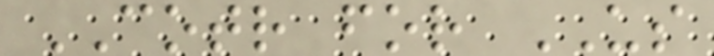COTR for US
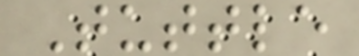Tuttle
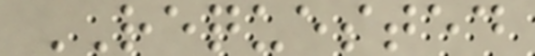REQUESTED
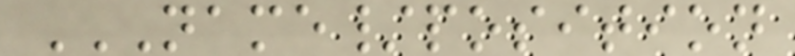NAME/POSITION
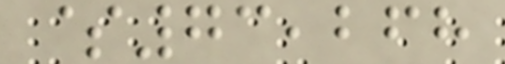$73,268
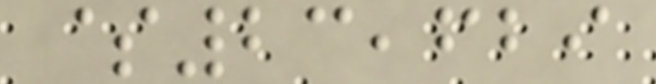$23,629
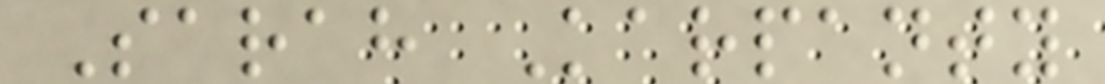Sarah Karpanty
